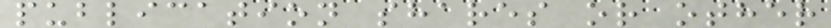publication shares or other
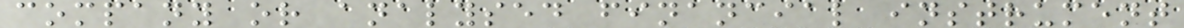company or analysed financial instrument
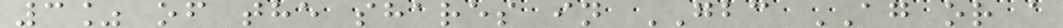3% of the shares in GBC AG or a
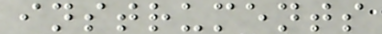instruments
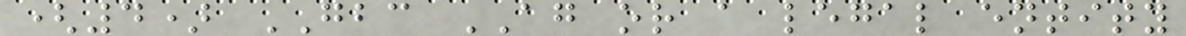(4) GBC AG or a legal entity
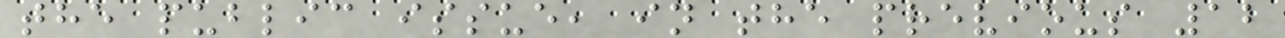the public issue, in the previous 12
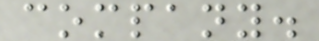company.
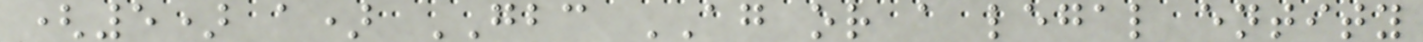(5) a) GBC AG or a legal entity
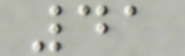41
